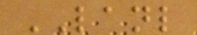LANL
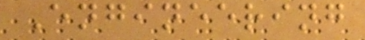Engineering
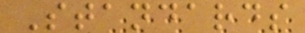Standards
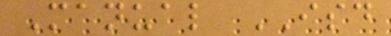Manual ISD
